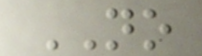NO
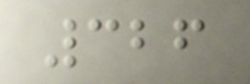326
